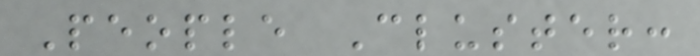People Cluster:
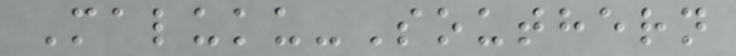Maluku-Southern
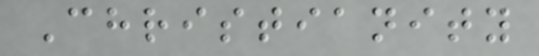Christianity
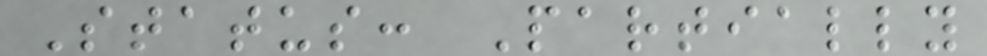Status: Partially
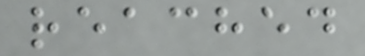reached
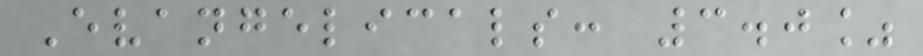Evangelicals: 3.0%
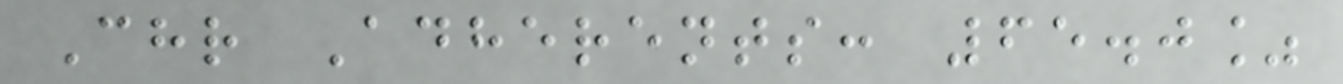Chr Adherents: 65.0%
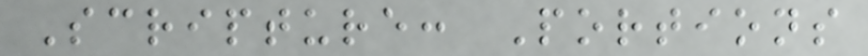Scripture: Portions
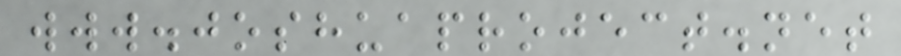www.joshuaproject.net
